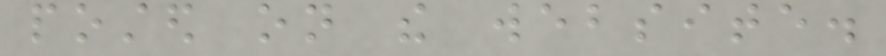posted on the website.
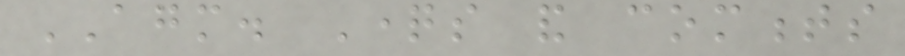AGM. Questions and comments
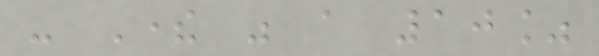- There was a 10%
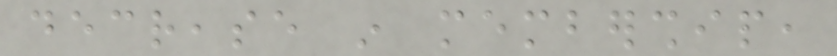decrease in membership,
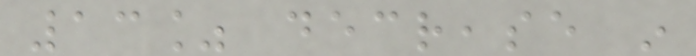13% decrease in
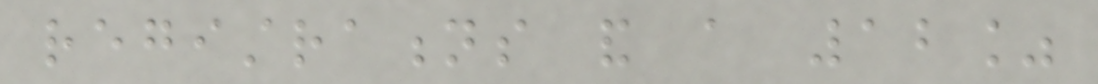registrations and a 12%
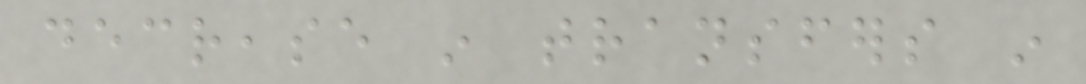decrease in transfers in
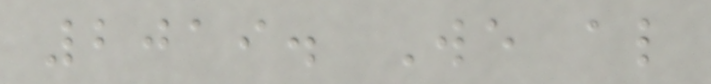2019. We also
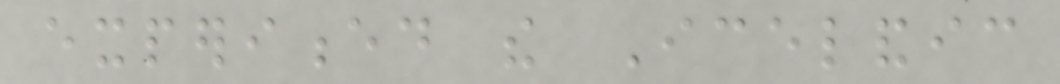experienced the Icelandic
